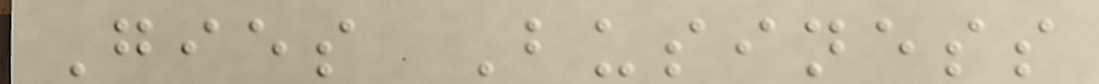Gies Business
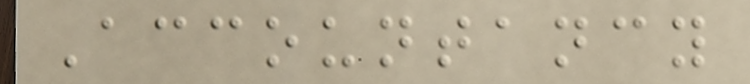Accountancy
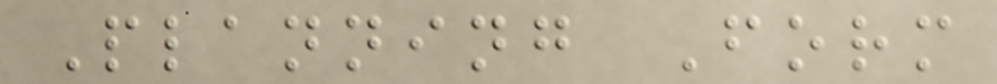Planning Form
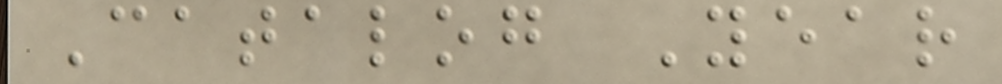Catalog Year
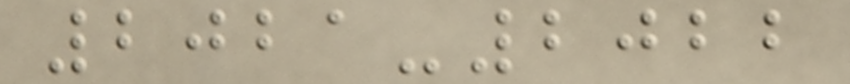2021-2022
